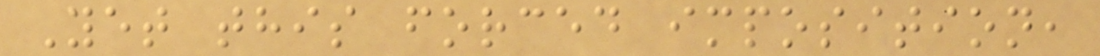Yet this forced imposition,
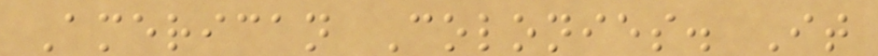American Colonies. It
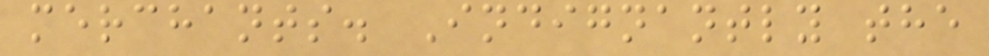merchants. Indignantly the
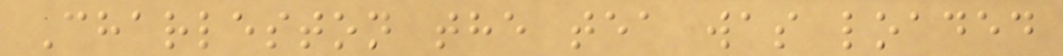Charleston the tea was loaded
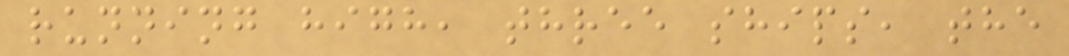running high, three ships, the
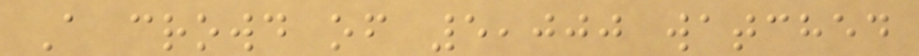A crowd of 5,000 watched
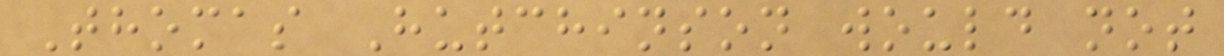Thomas Hutchinson would not
